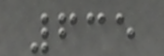635
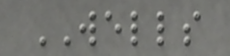WELLS
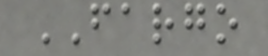FARGO
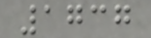1737
